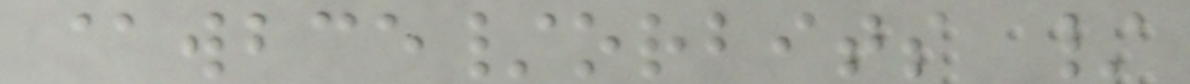@wbce/orbits /
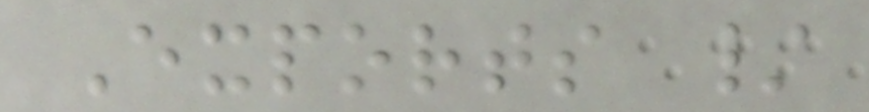Exports /
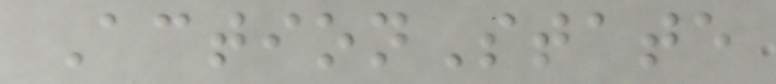ActionState
